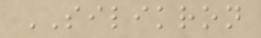SILIKRON
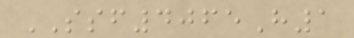SSF4065H1
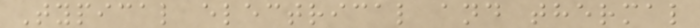Typical electrical and thermal
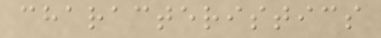characteristics
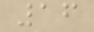16
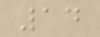14
